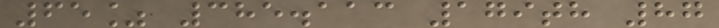65% 385.113 179th 87
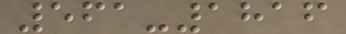561-1816
